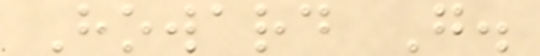Howard G.
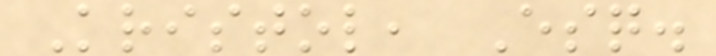Kristol, Esq.
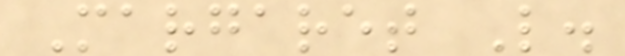Margaret L.
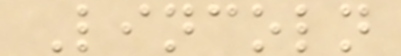Lincoln
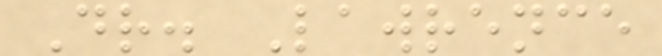Dr. Lawrence
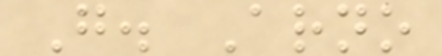G. Arno
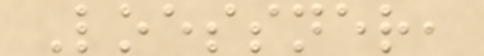Loessner,
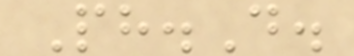Ph.D.
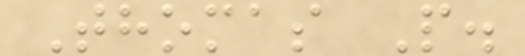Thomas P.
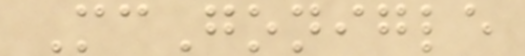McGonigle
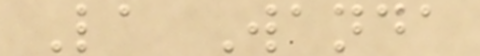La Wanda
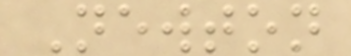Newton
